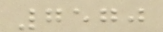7570
